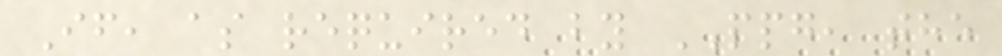If, as required by PPG, the
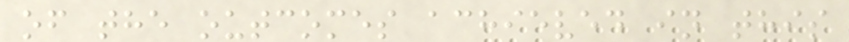of the outcomes achieved in this
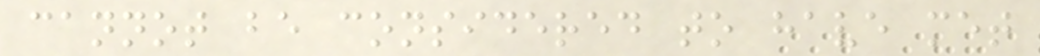cannot be considered to have met
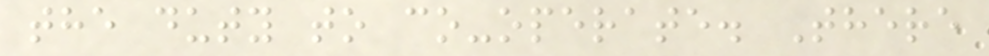the duty to co-operate. There
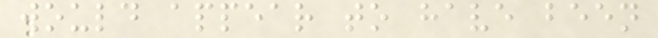would appear to have been
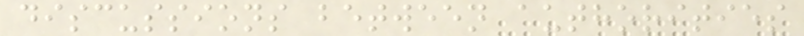discussions between authorities
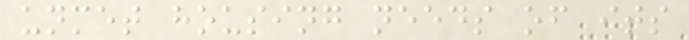unmet housing needs of its
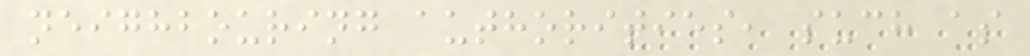neighbouring authorities, such as
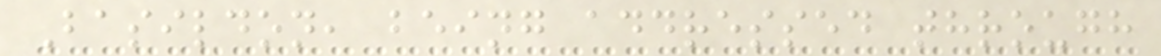Basildon, being addressed through
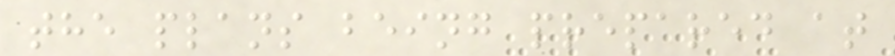the plans being prepared at
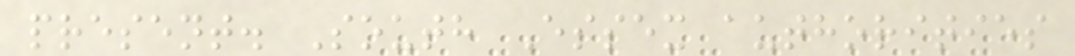present. South Essex authorities
